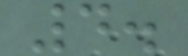4.
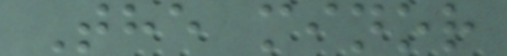The minor
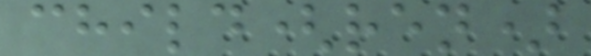child(ren)
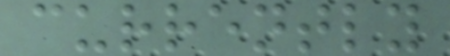currently
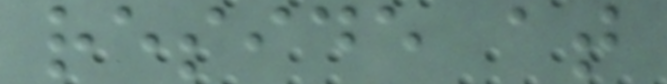reside at
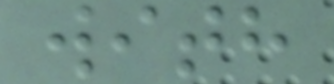with
